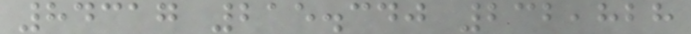84317 215.340 232,828
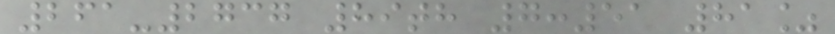261-2737 89th 7:51 81%
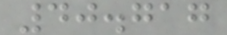40.717
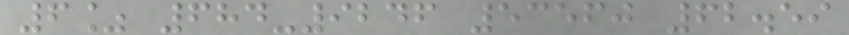6% 684-9246 53560 62.59
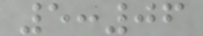5:06
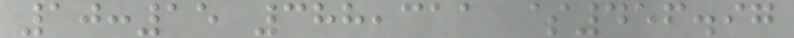10:15 388,311 $456.97
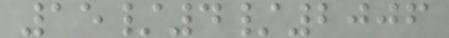15/4/2006
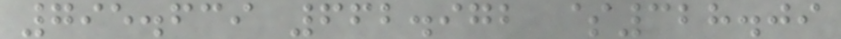795.639 662.972 $328.09
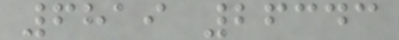6819 26343
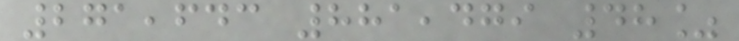271,643 881,479 48%
